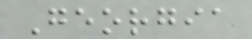Georgia
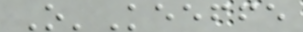O'Keeffe
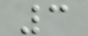3
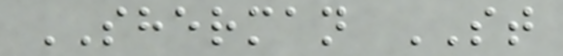SHERMAN ST
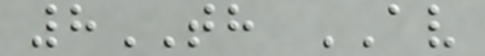8TH AV
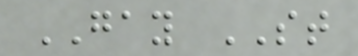GAY ST
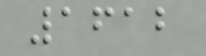1612
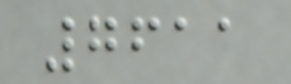7611
